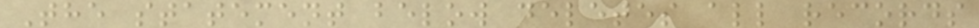The statement below deletes all records
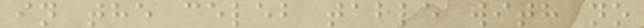in the celeb table with no
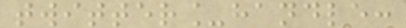twitter_handle:
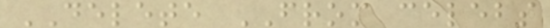DELETE FROM celebs
